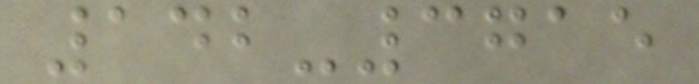142-3715
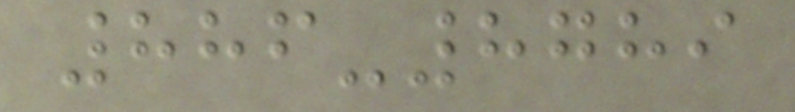886-8789
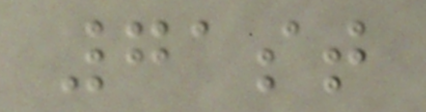71st
